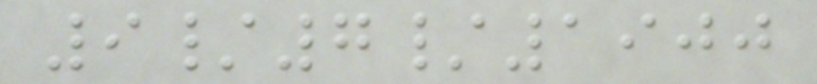9/7/1900
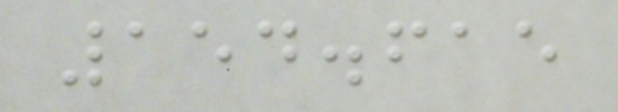154.615
